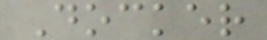Docker
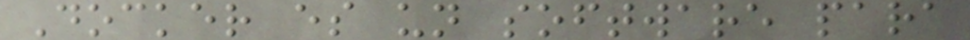Docker es un software para
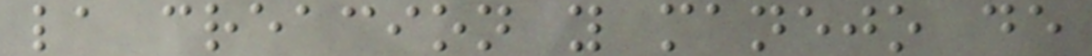la creacion y manejo de
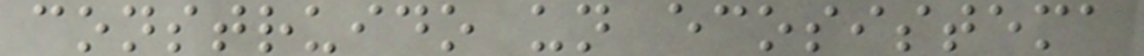construido un ecosistema
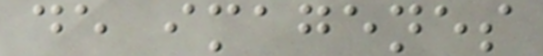de imagenes
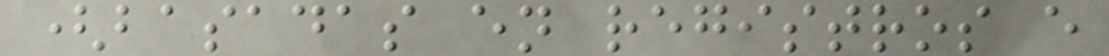(basadas en registros e
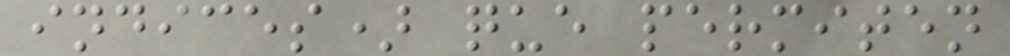indices) que permiten
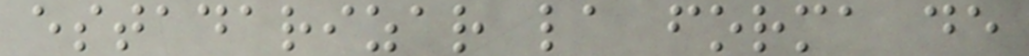estadarizar la forma de
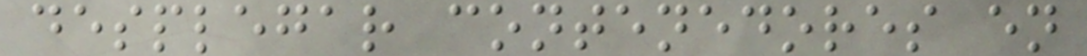desplegar contenedores en
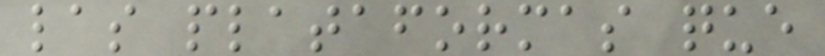las plataformas que
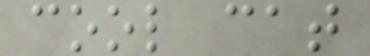cool cat
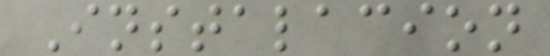Instalacion
